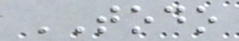TODO
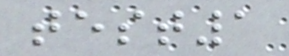test1
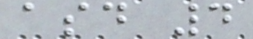asd 4
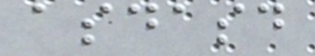asdasd
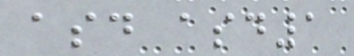asd asd1
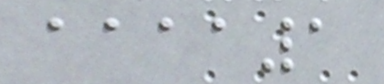aaaa1
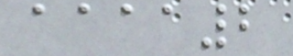aaaa2
